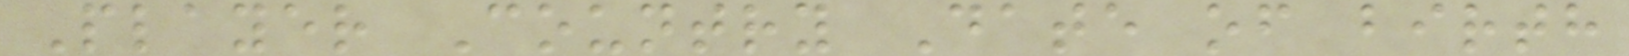Player Country Date of birth
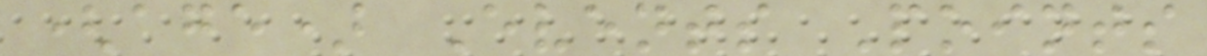(age) Events Points
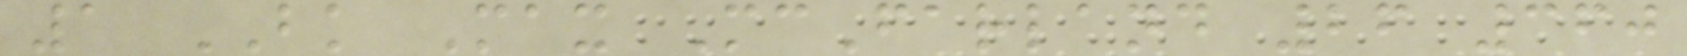1 BK Max McFarland 26 360
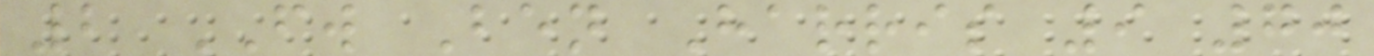2 FW Ben Harris 9 70
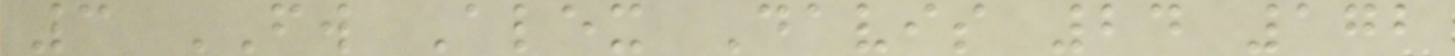3 FW Alex Davis 24 172
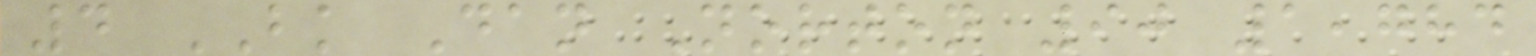4 BK Dan Norton 90 1,784
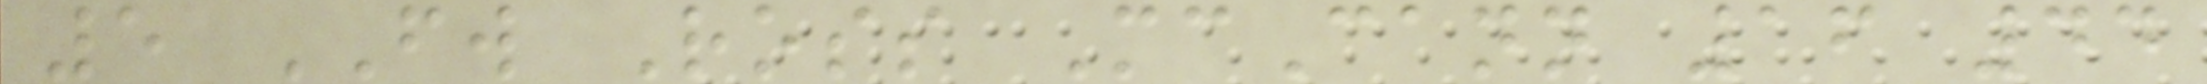5 FW Ross McCann 16 44
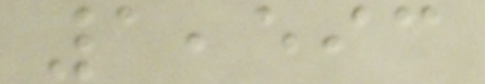1,593
